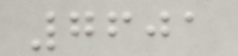7601
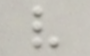v
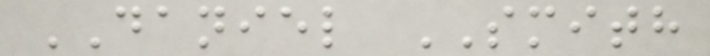DANIEL SMITH
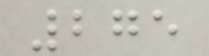275
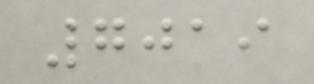7019
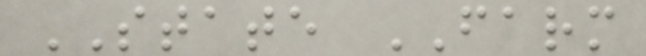STATE FARM
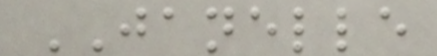JANELLE
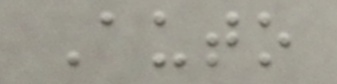Auto
